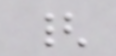{
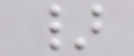}
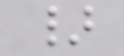}
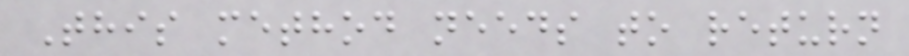This method needs to return
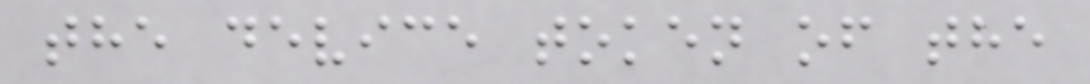the device token of the
